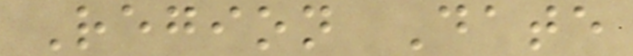Region Date
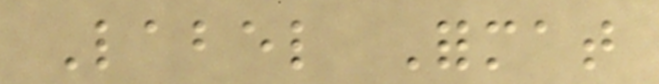Label Format
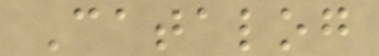Catalog
